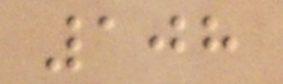108
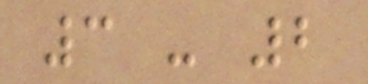3 - 2
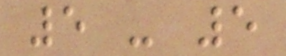5 - 5
